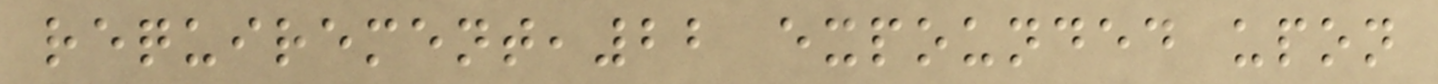requirement,22 expounded upon
